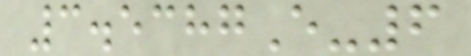3.5387E-6
